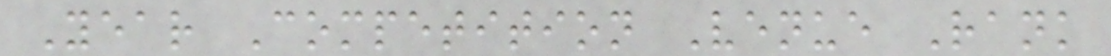Year Competition Venue Rank
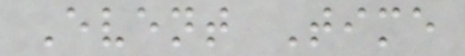Event Time
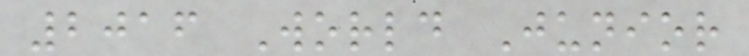2016 World Junior
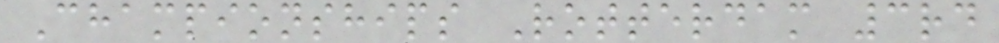Championships Rotterdam 3rd
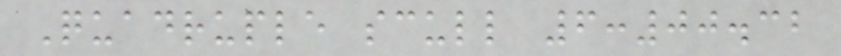Quadruple scull 6:00.32
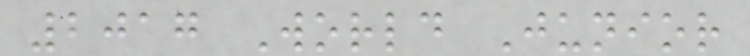2017 World Junior
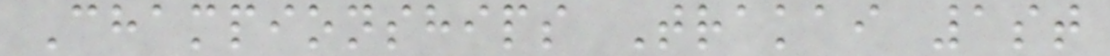Championships Trakai 1st
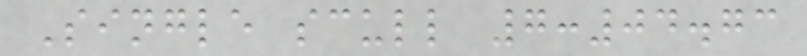Single scull 7:04.73
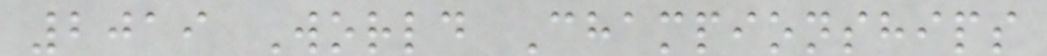2019 World Championships
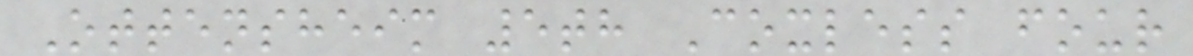Ottensheim 5th Coxless four
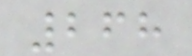268
